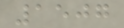1507
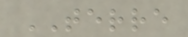TERRE
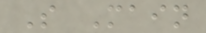S Main
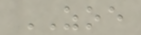ZOE
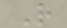R
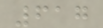617
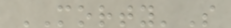MORTY'S
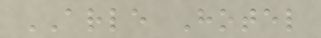ARLE Hotel
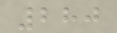280
